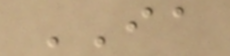IA
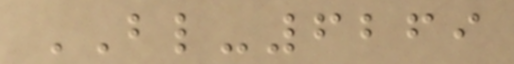BL-6269
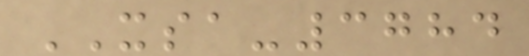XSA-3784
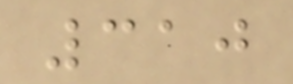310
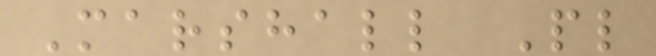Marshall Pl
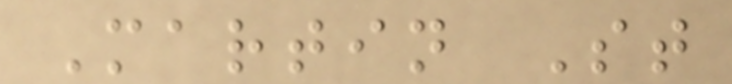Martin St
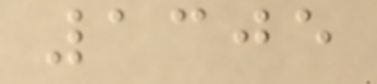1305
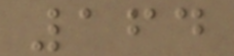164
